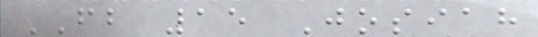FB 15 Josiah
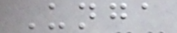Unga
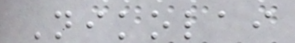Nikolai
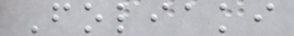Foliaki
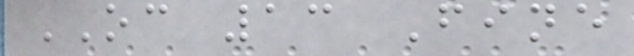OC 13 Fine
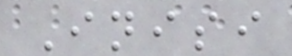Inisi
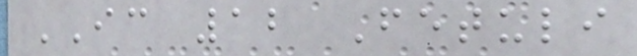IC 12 Fetuli
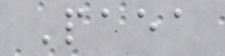Paea
